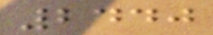2440
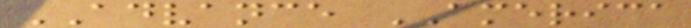ADVANCE AMERICA
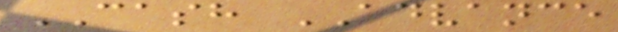CASH ADVANCE
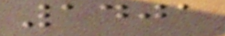1401
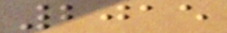2015
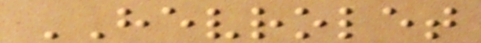HEVROLET
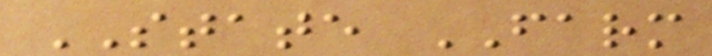STATE FARM
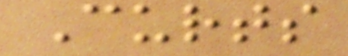Curts
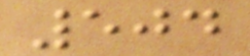504
